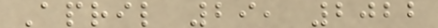April 29, 2022
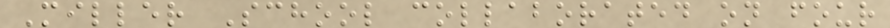Miller School collaborated on four
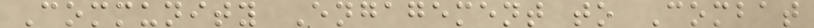Community Engagement to Combat
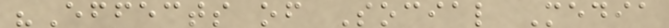"Effects of Social Media
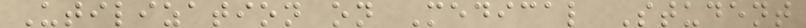Utilization on Medical Student
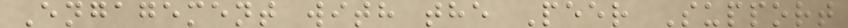Engagement with the Peer Support
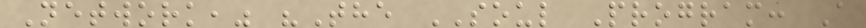Network," "The SOUL Program: A
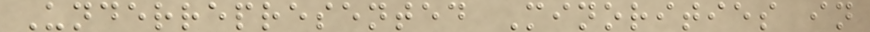Underrepresented Minorities in
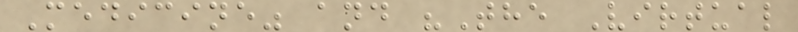Medicine" and "The Virtual
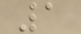1
